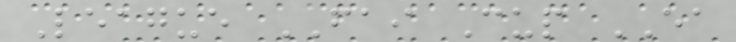League FAI Cup EA
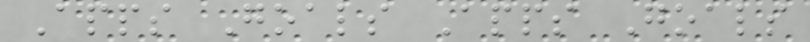Apps Goals Apps Goals
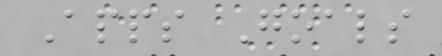Apps Goals
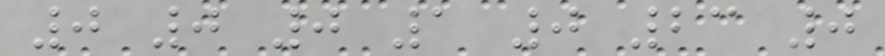0 0 0 1 0 23 0
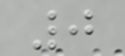0
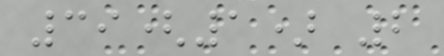39(1) 2
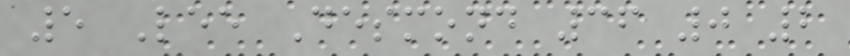5 Lee Desmond 36 0 2
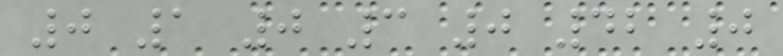0 1 0 3 0 42 0
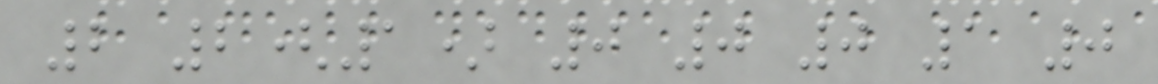2 2(1) 0 0 0 1 0
